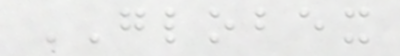GLOBEX
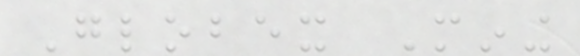Globex Mining
